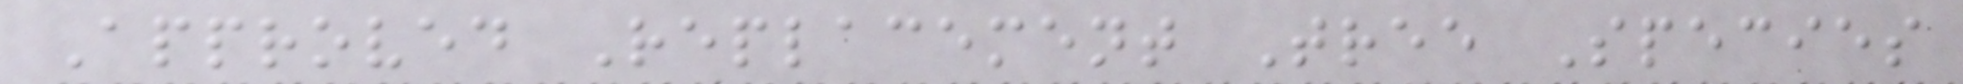Approved Replacement Tree Species
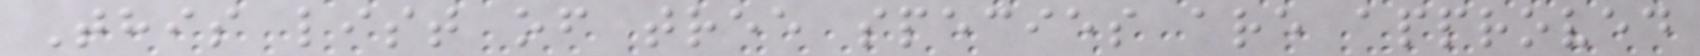This list of tree species are approved
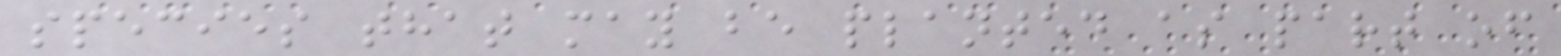species that may be planted as part of
